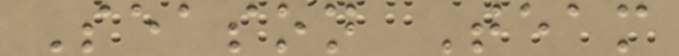Season Team
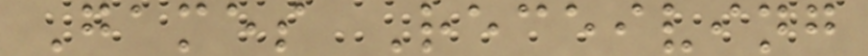Games Receiving
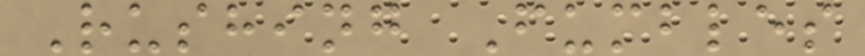Rushing Fumbles
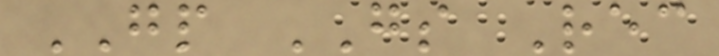GP GS Rec
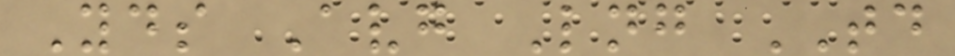Yds Avg Lng TD
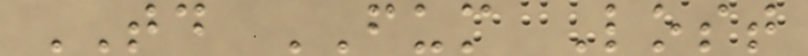TD FUM Lost
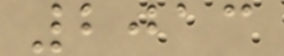2013
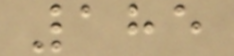185
